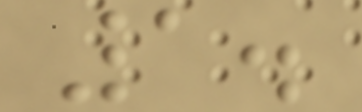1.
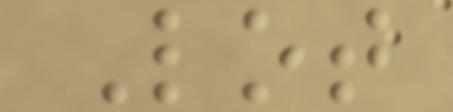Lot
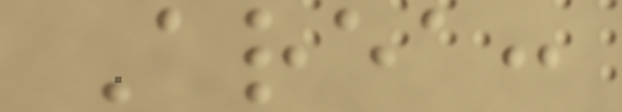Area:
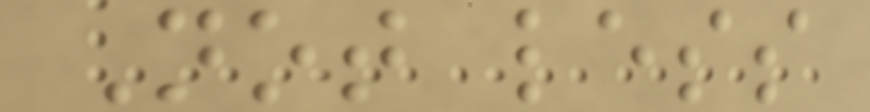Not less
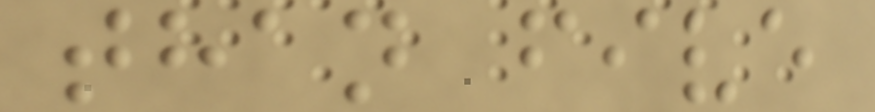than five
